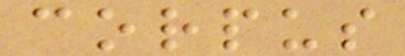corpus
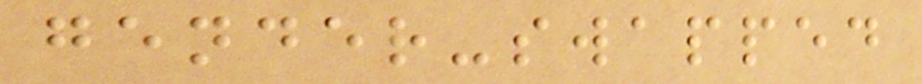gender-swapped
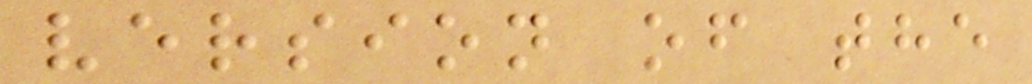version of the
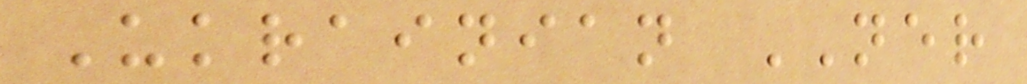Ukrainian NER
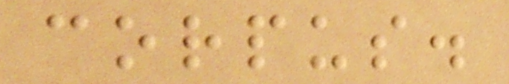corpus.
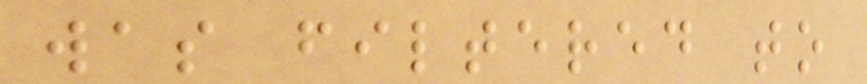was filtered to
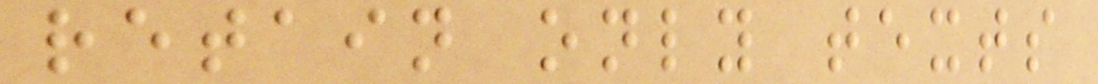retain only texts
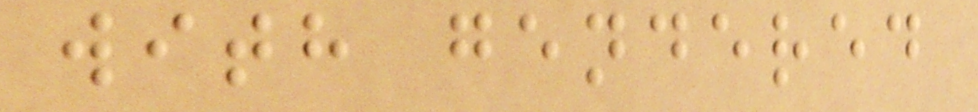with gendered
